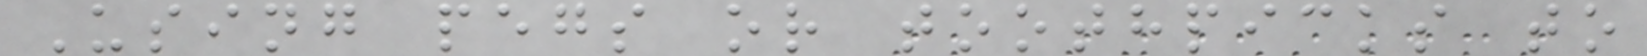Using pegs or toothpicks to
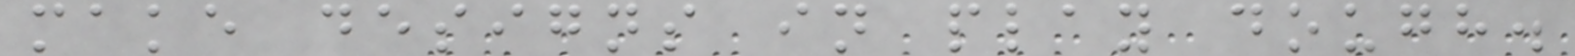make designs in play dough.
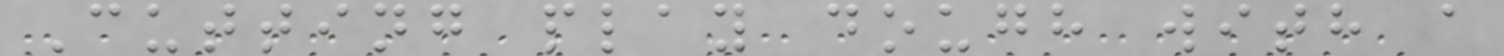Cutting play dough with a
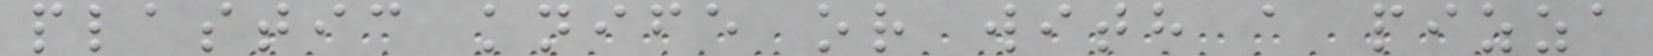plastic knife or with a pizza
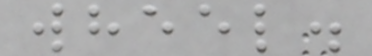wheel.
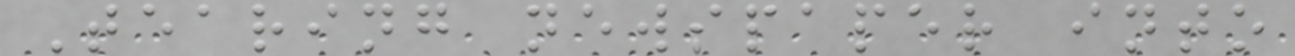Tearing newspaper into
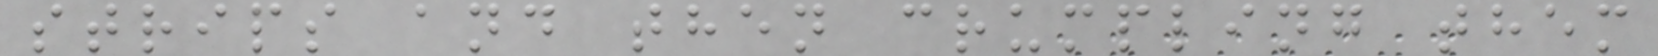strips and then crumpling them
